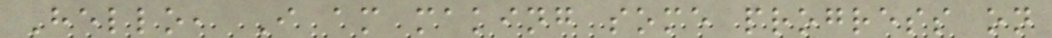Hello, I am making some progress on
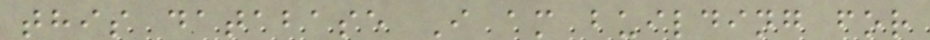this database I am building for
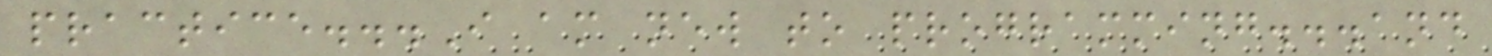practice...I am new to programming...and
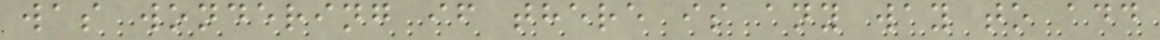was wondering if there is any way to add
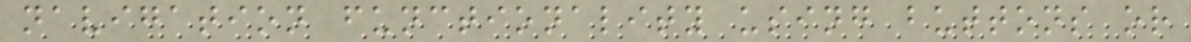navigation functionality using buttons or
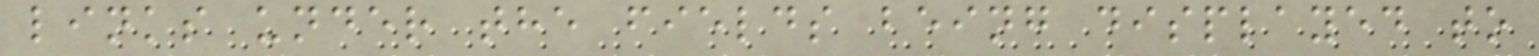links under the fields being displayed to
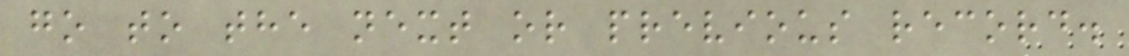go to the next or previous record.
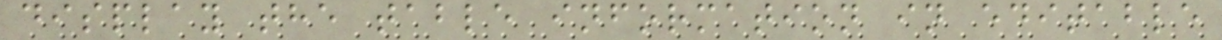display the table information in editable
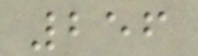256
